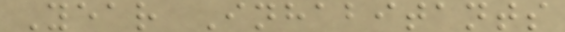Year Inhabitants
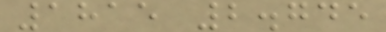1815 2.745
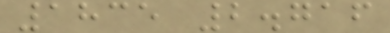1835 2.716
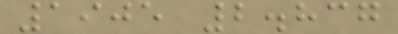1905 2.837
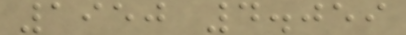1950 4.059
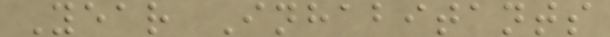Year Inhabitants
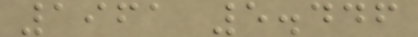1961 5.446
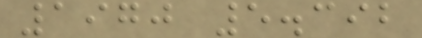1970 5.392
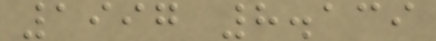1997 8.139
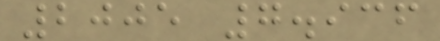2005 7.936
